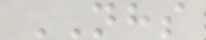NHS
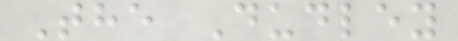The Dudley
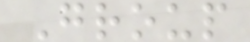Group
